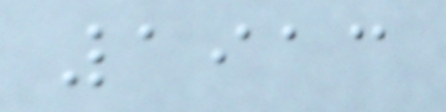1913
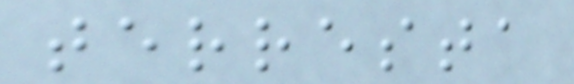terresta
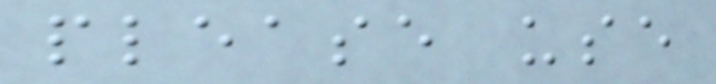please use
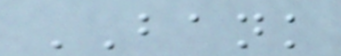BANK
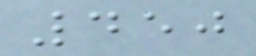450
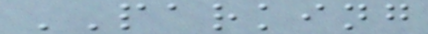PARKING
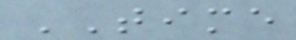TIME
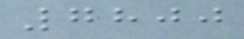7800
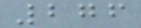276
